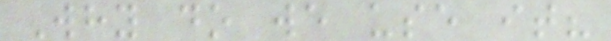Why do we use it?
